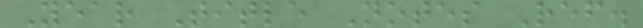Year Title Notes Ref.
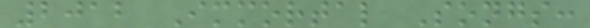2012 Immortal Songs:
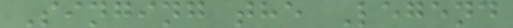Singing the Legend
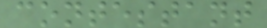contestant
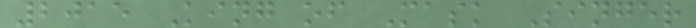2015 King of Mask Singer
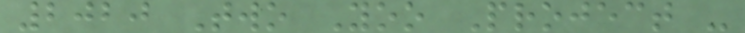2020 Two Yoo Project -
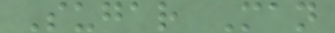Sugar Man
